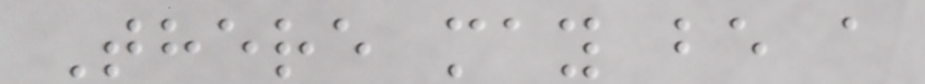There may be a
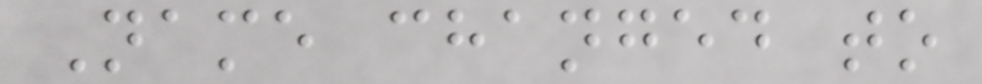Name changed to
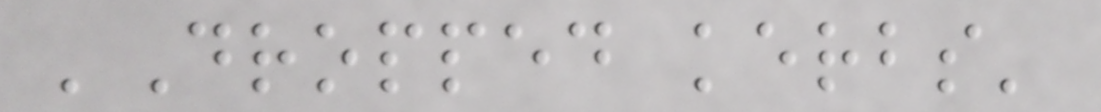'Dropped kerbs'
